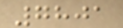7801
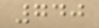740
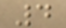4
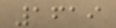1619
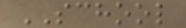SCHOOL
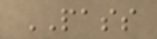PASS
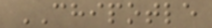CHIPOTLE
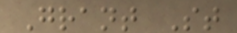Grant St
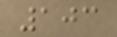103
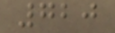720
